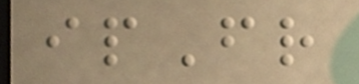ipFr
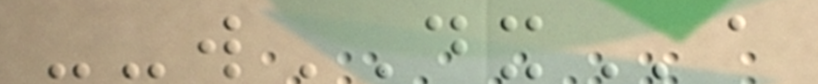--wDXa
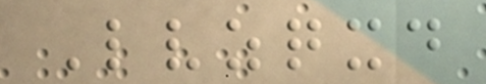Lvzqxd
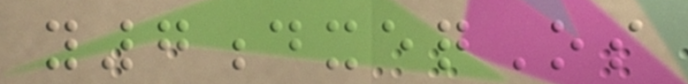y7dxeqOs
